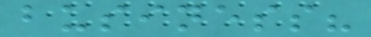business?
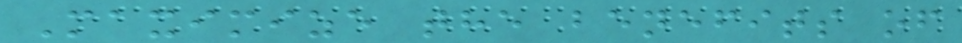Maximize the benefits of
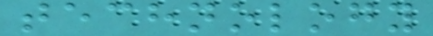technology
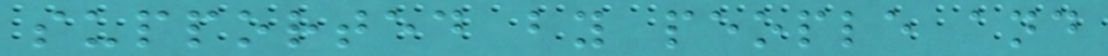supported by people and
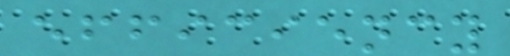efficiency
